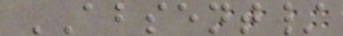ABSENT/
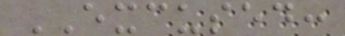EXCUSED:
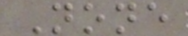None
